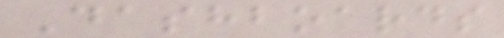Dashboards
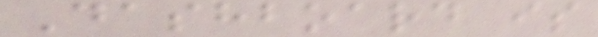Dashboard is
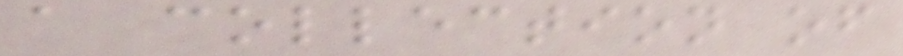a collection of
